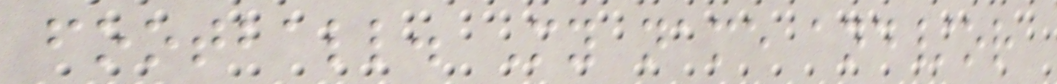football. My name and/or
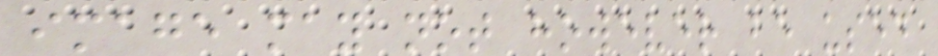image may not however be used
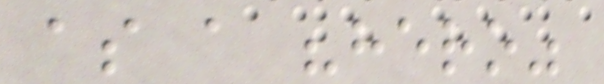as a "hero"
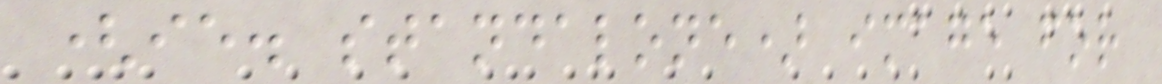(ie. standalone) image for
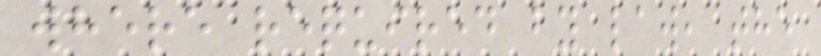where required by law, the
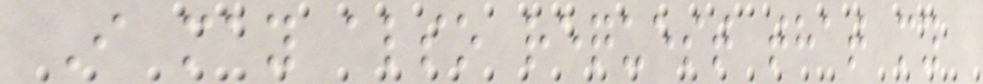I may also request that my
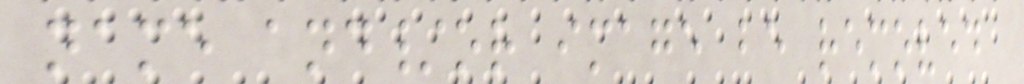name and/or image be removed
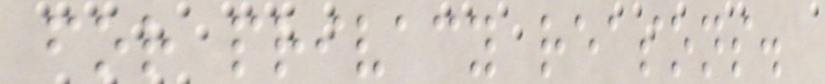for privacy reasons.
